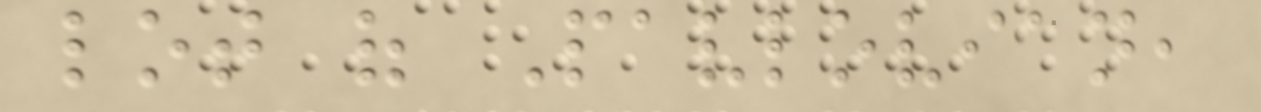lot of Pavlovian,
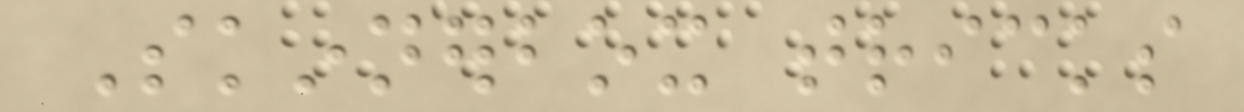Skinnerbox tricks
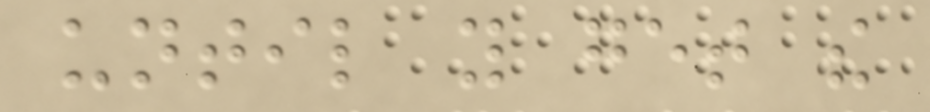until you get the
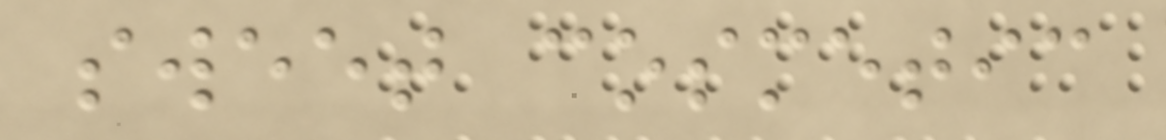sweet cosmetic
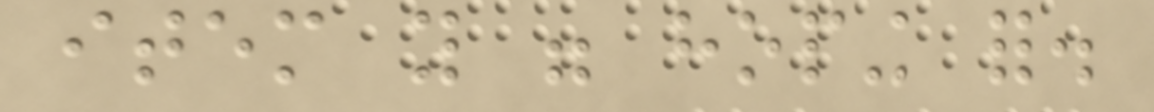item you were hoping for.
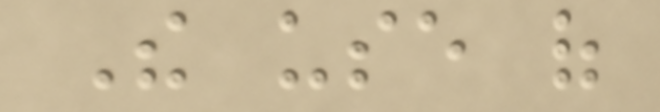The use of
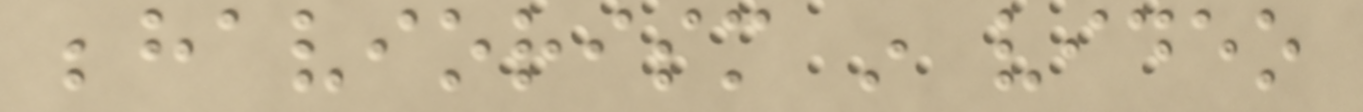behaviorism in video
